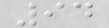94
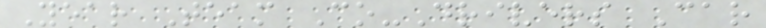Year Team Co-Drivers Car
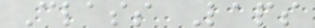Class Laps
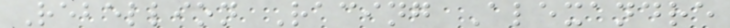Rebellion Racing Alexandre
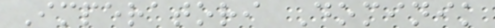Imperatori Dominik
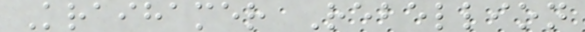Kraihamer Rebellion
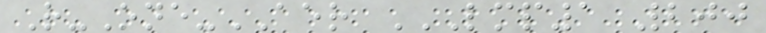R-One-AER LMP1 200
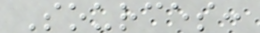Sources:
